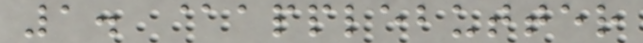1. @applebutter
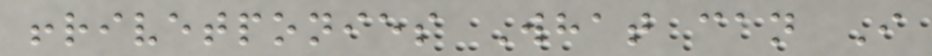!rivetponies What can I
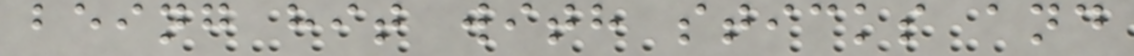being hit with sticks and
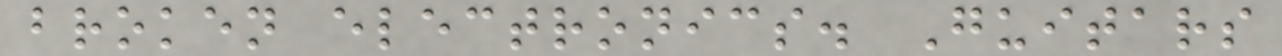broken electronics. Guitars
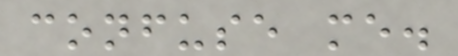confuse me.
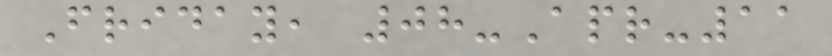Friday, 08-Apr-11
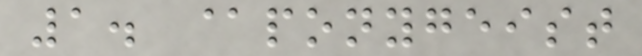1. @ponygeist
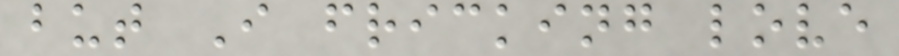but I fricking love
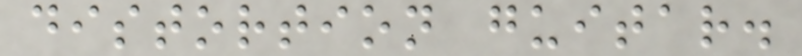distortion guitar.
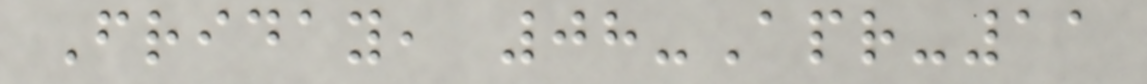Friday, 08-Apr-11
